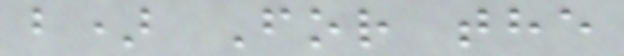b) For the
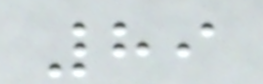89
